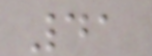41
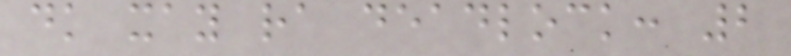dk xay ra deadlock: 2
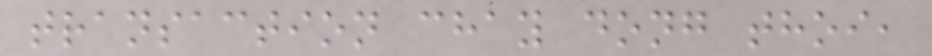transaction chay dong thoi,
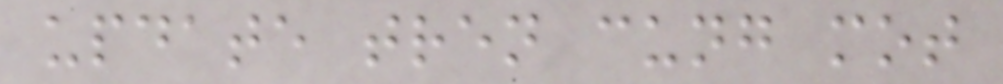update tren cung mot
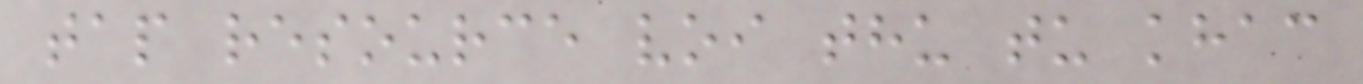tap resource voi thu tu khac
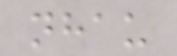nhau
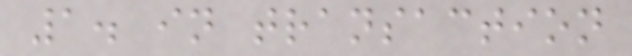1. in transaction
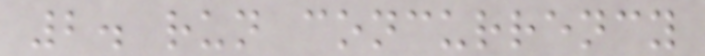2. run concurrency
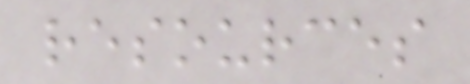resources
